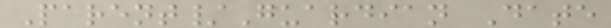Parent/Guardian Date
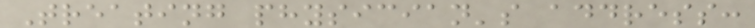Treating physician's address:
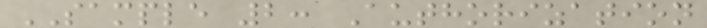SAMPLE 2: Authorization
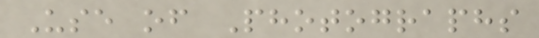Use of Photographs
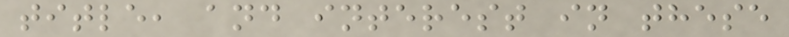title, and interest in these
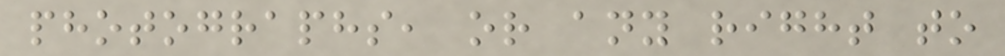photographs, or any right to
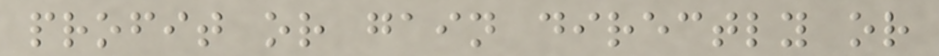profit or gain directly or
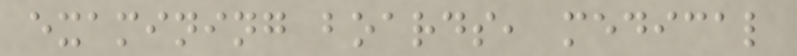examining boards, medical
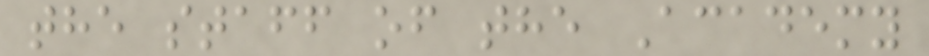the staff of the Academy
